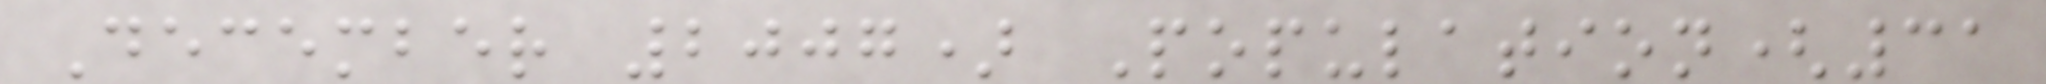December 2007) Population(31
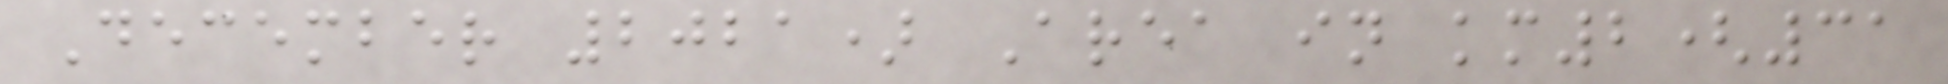December 2021) Area in km2(31
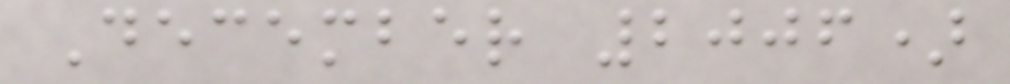December 2006)
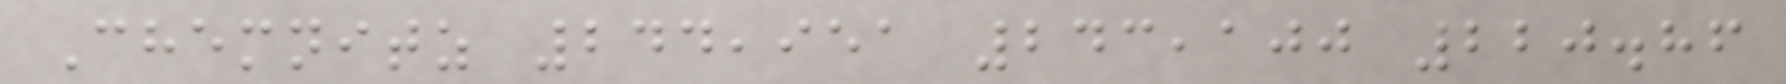Chemnitz 244,951 243,100 220.86
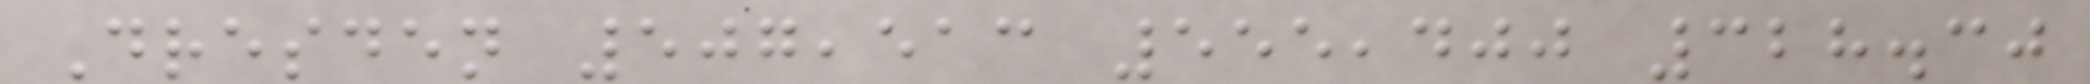Dresden 507,513 555,400 328.30
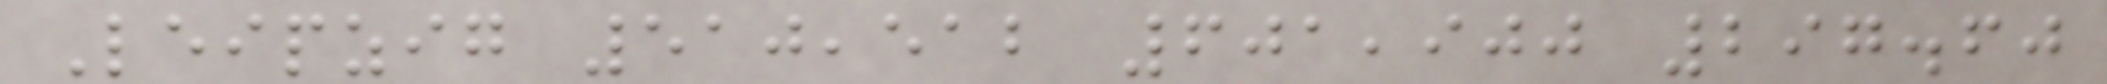Leipzig 510,512 601,900 297.60
